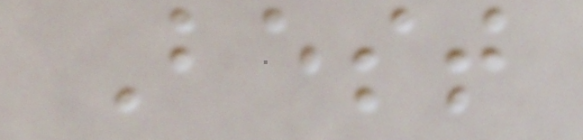Best
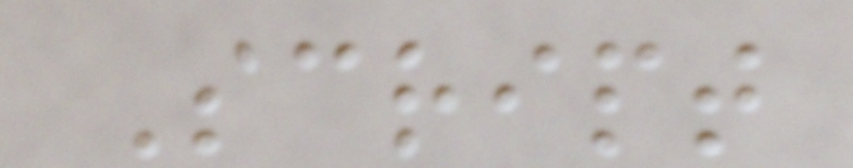Script
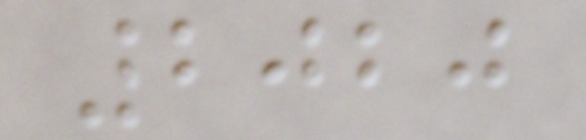2020
